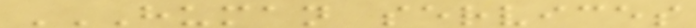HUMAN SERVICES
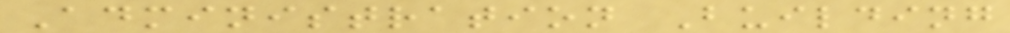Administration Building
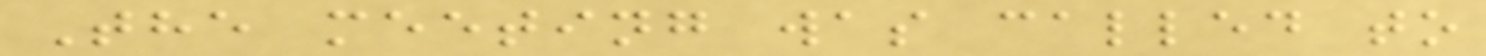The meeting was called to
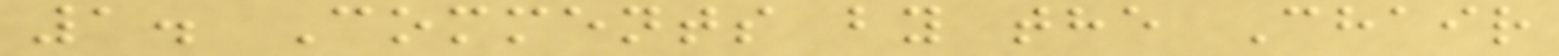1. Comments by the Chair
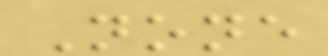None
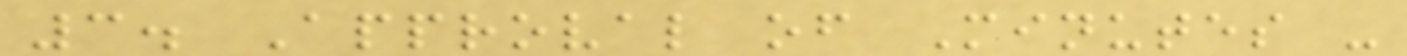3. Approval of Minutes -
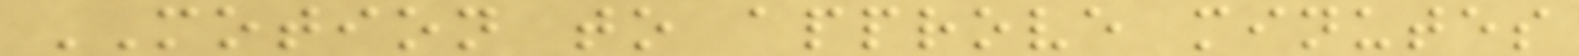MOTION to approve minutes
